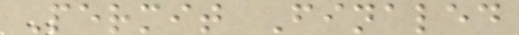Permit Finaled
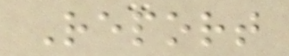Report
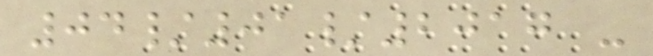04/01/2017 -
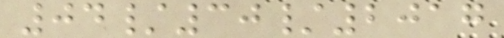04/30/2017
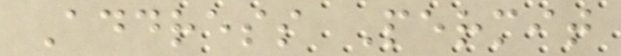Address Permit
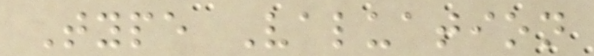Type Valuation
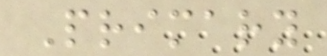Primary
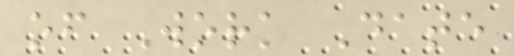of Work Date
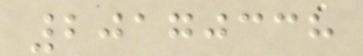20170338
